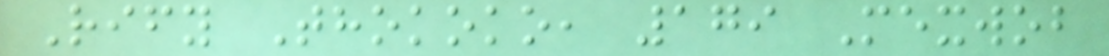Rify Thokoko, 179 Mexwob
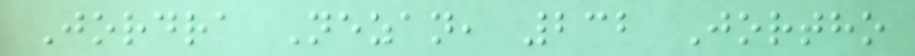Jordra Nezan, 232 Jortho
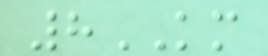8KM
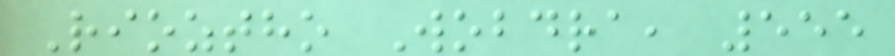Rioztho Wobdra, 555
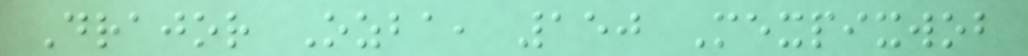Drajor Ozba, 150 Mexpixwob
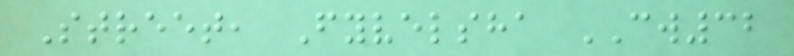Street, Fyvelsha CW32
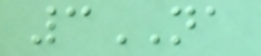3NA
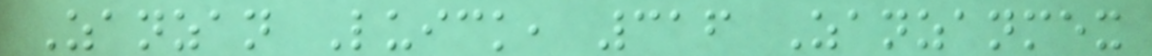Zanzan Luick, 316 Zanzanmex
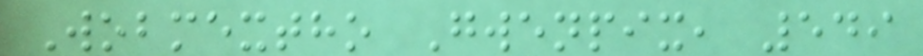Wobmextho Gwenpix, 549
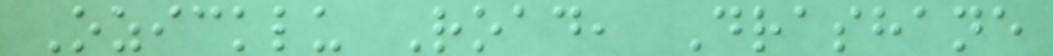Ozicklu Road, Drashane
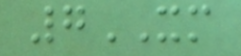7XM
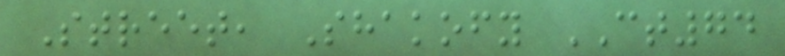Street, Shakofy CT74
